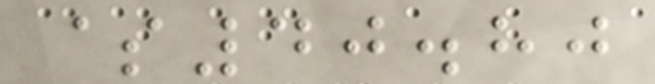$40.80
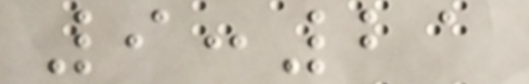9:21
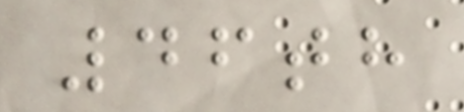46th
